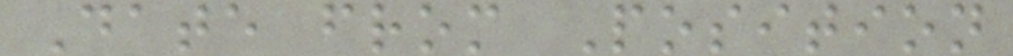Date from Position
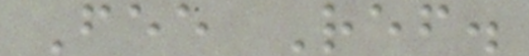Fee Ref.
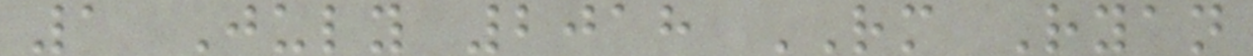1 July 2018 RM Ryan
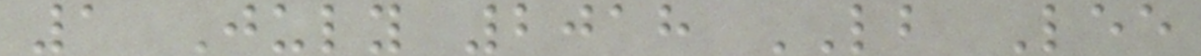1 July 2018 LB Lee
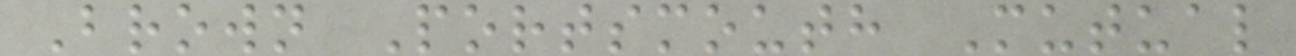Brown Portsmouth Mutual
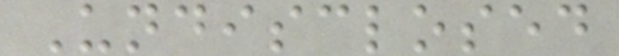Undisclosed
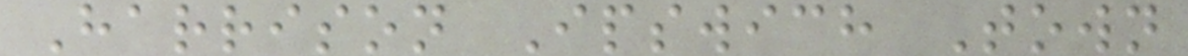Harrison Ipswich Town
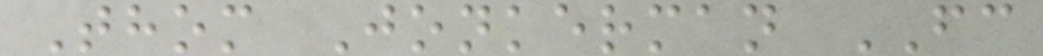Thom Jonkerman FC
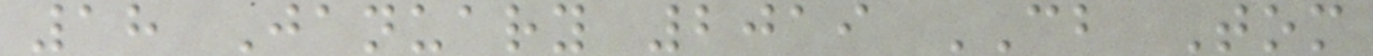18 January 2019 CB Tom
